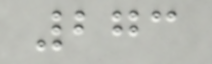273
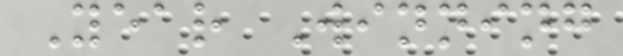Year Winning
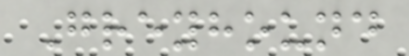Greyhound
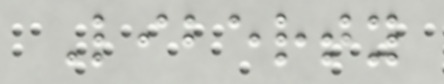Liberty
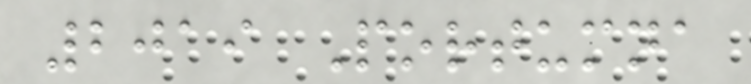2019 Portumna
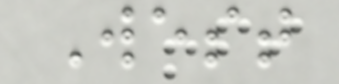West
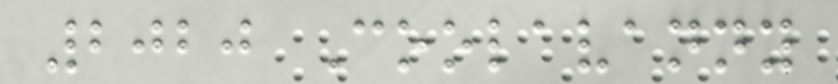2020 Coolavanny
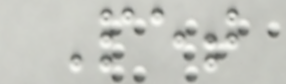Pet
